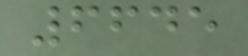6645
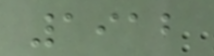1912
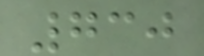730
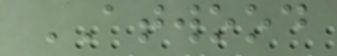ATWOOD
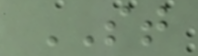ST
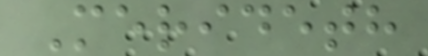Merideth
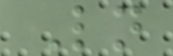Ln
